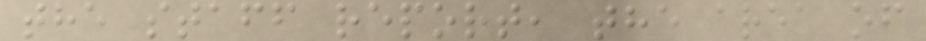the staff report, the area of
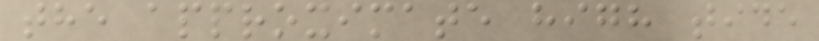the approximate high tide
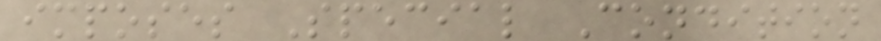imposes Special Condition
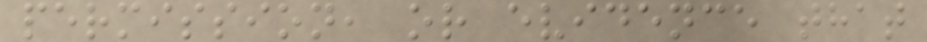permission, or evidence that
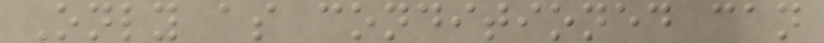Only as conditioned can
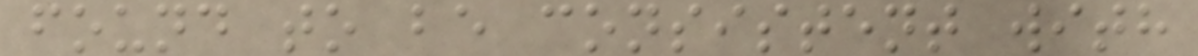found to be consistent with
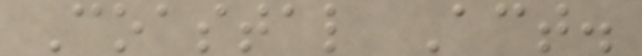Coastal Act.
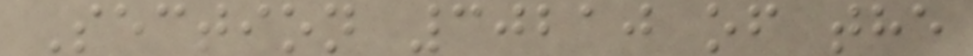Section 30210 of the
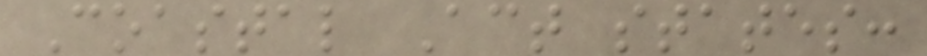Coastal Act states:
